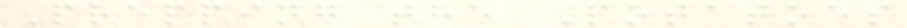Prepping the Potatoes
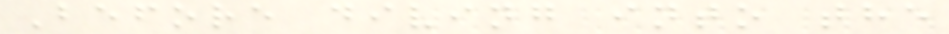Before diving into the
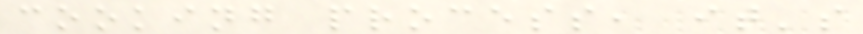cooking process, it's
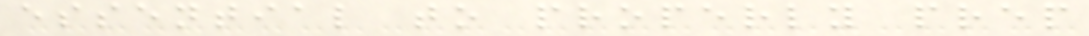essential to properly prep
